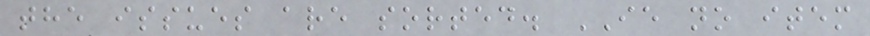the issues are sorted. IE no item
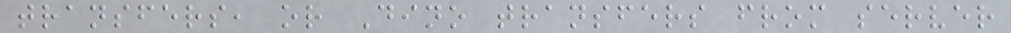transfers, or Dino transfers from server
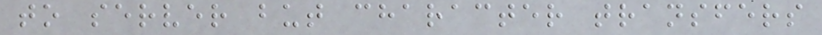to server but character transfers
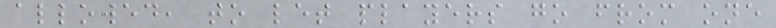allowed, to let players go from one
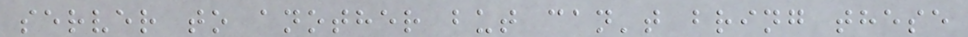server to another but can't bring these
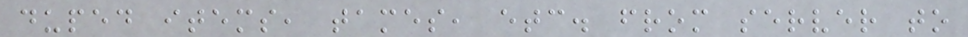duped items, tames, etc. from server to
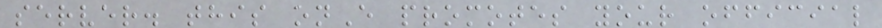server. this onE promotes your official
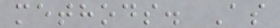methods. As
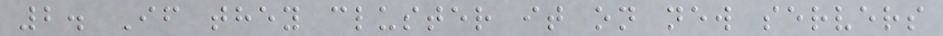2. If they cluster it on new servers
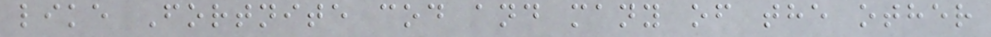like Fortnite cod and many of the other
